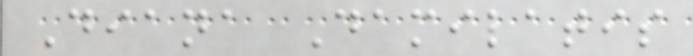Diana Damilatis
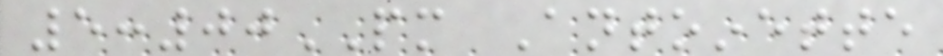5:00PM Antoinette
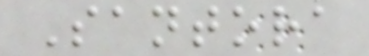Santora
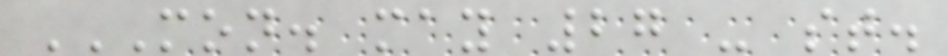MON. MAY 27 - ST.
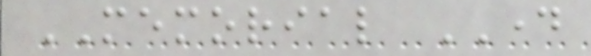MEMORIAL DAY
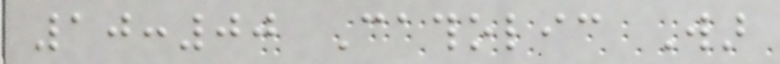10:00 Catholic War
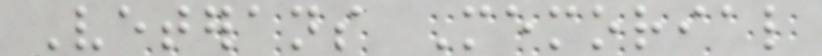Veterans Memorial
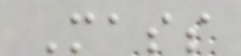Mass
